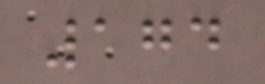174
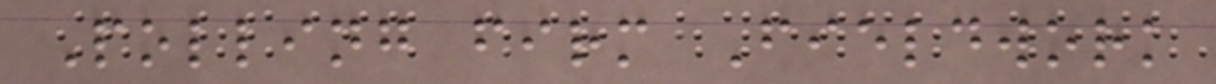Polling firm Fieldwork
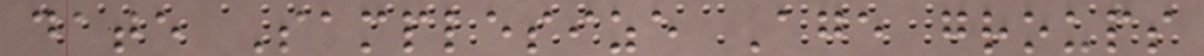date Samplesize Age groups
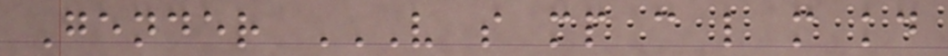Gender V S MP C L M KD
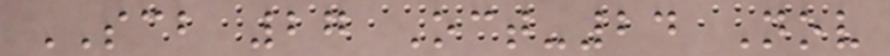SCB 27 Oct-24 Nov
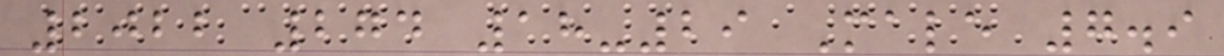2022 274 18-29 Male 7.9
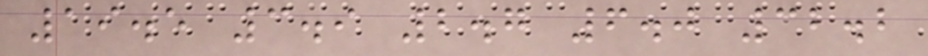19.5 3.9 2.7 6.0 32.2
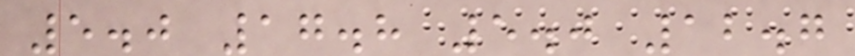5.0 17.8 5.0 12.7
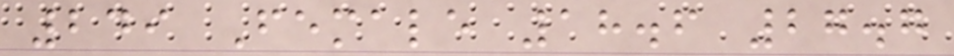249 Female 18.6 27.7
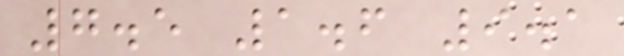7.5 1.6 9.1
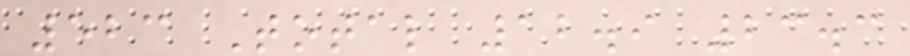523 Total 12.9 23.3
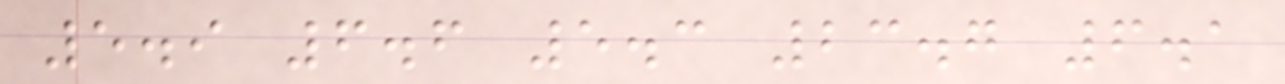5.9 6.6 5.3 23.7 6.1
